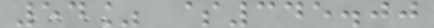54% $345.00
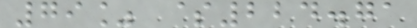79% $224.71
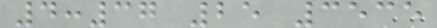4:37 25 3535
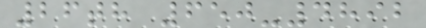26th 650-4892
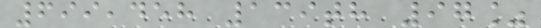699,458 139th 97%
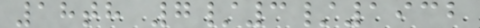18th 7/3/1932
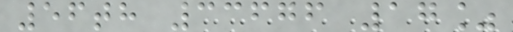56th 33676 17%
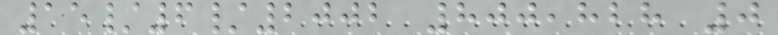15/6/2002 800,828 0
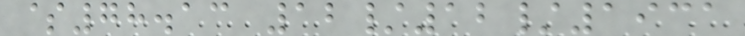$78.13 12/12/1931
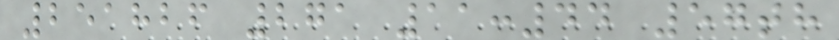251826 271 11:44 57th
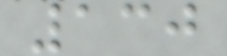130
